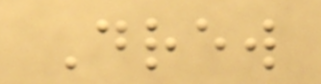Drew
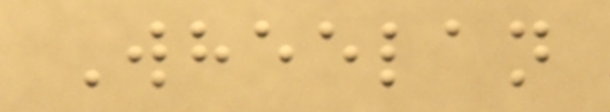Wheelan
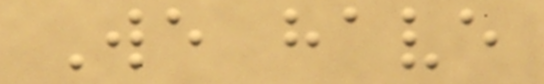We have
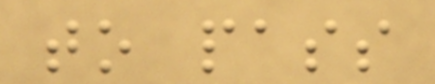to pass
